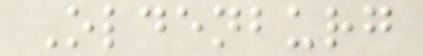Oldenburg
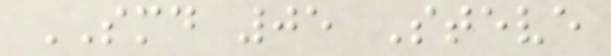SMD 05 Steve
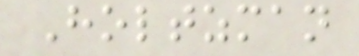Holtzman
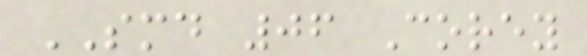SMD 06 Corey
